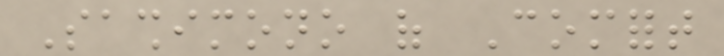Sashimono of Comfort
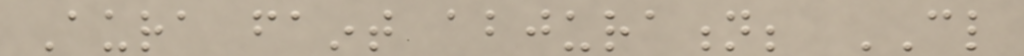Aura faint abjuration; CL
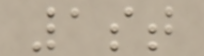1st
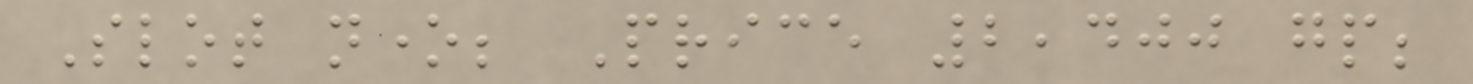Slot none; Price 2,400 gp;
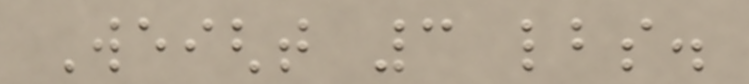Weight 3 lbs.
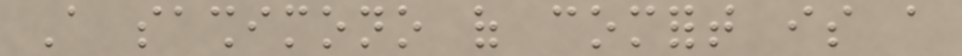A sashimono of comfort is a
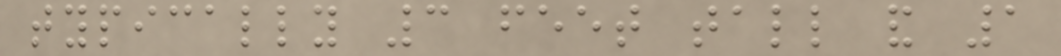typically 3 feet tall and 1
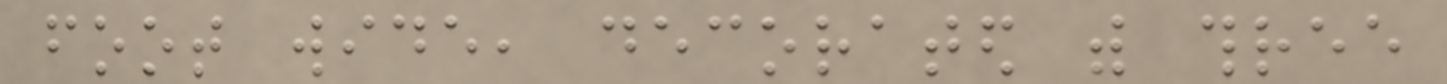foot wide, decorated with three
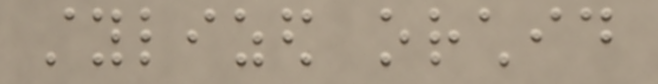stylized orchid
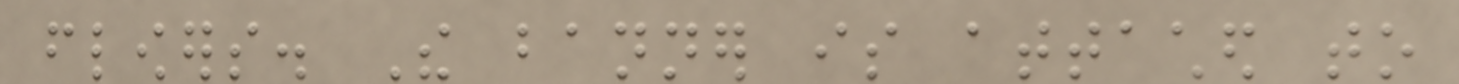flowers. The banner is attached to
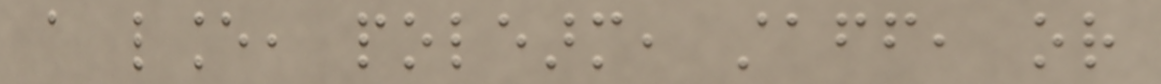a lance, polearm, staff, or
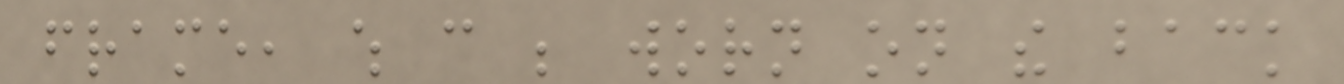frame, which can be worn on the back
